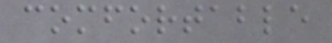comfortable
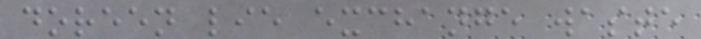doreen lie exchange waste
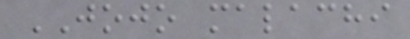JOJO malachi
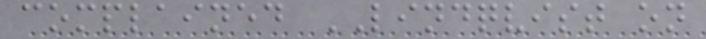complained LINDQVIST on
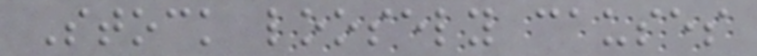Stock loosely causes
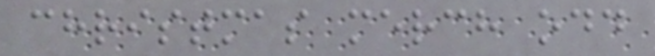christmas merch odd
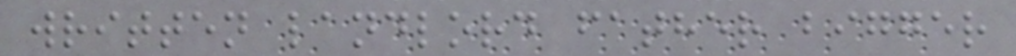written landlord father bigger
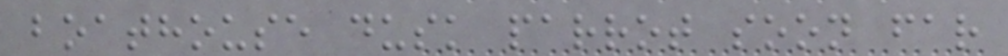boathouse dusk parrot soon far
